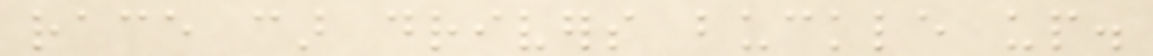race car drivers buckle up.
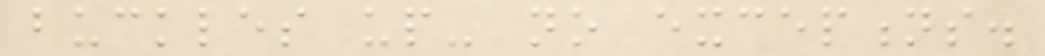buckles up- no exceptions.
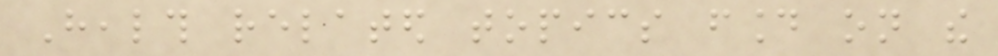Health related topics found on the
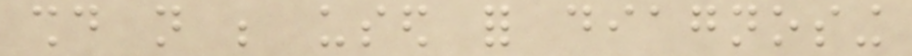should not be used for diagnosing
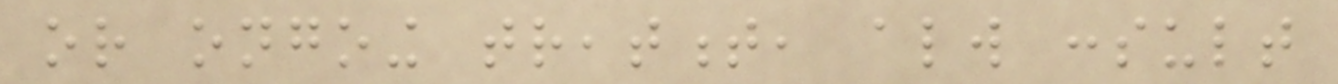or ongoing treatment, always consult
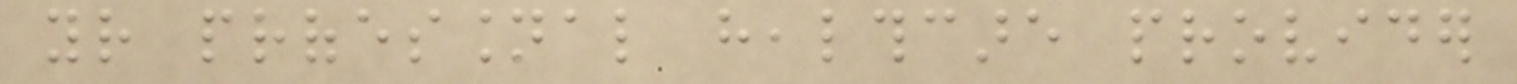your professional healthcare provider
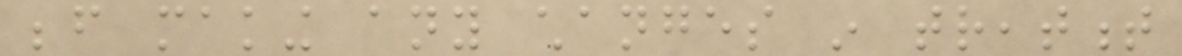before making any changes in treatment
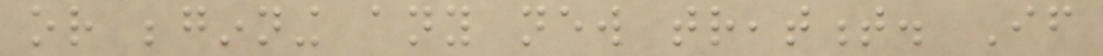or beginning any new treatment. If
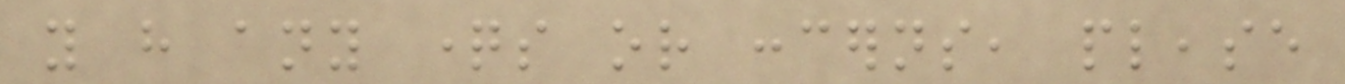you have any questions or concerns, please
